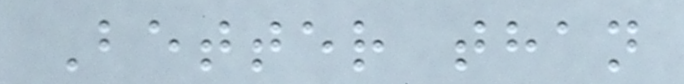Better than
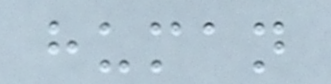human
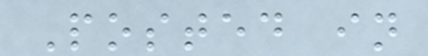Posted in
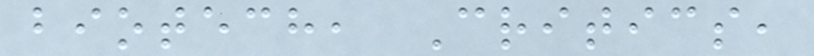biotech, Critics,
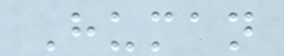Human
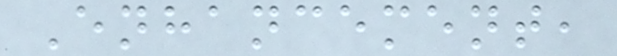Enhancement,
